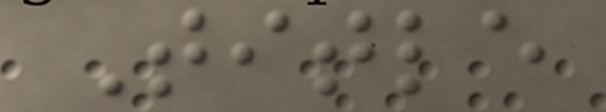Title
